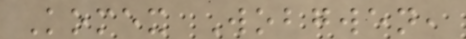Komex Wobgwen,
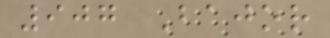907 Bajor
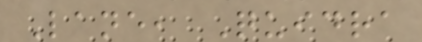Lane, Quidra
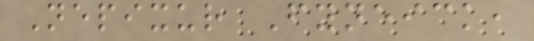Nepixur Fyneick,
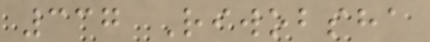337 Riwobsha
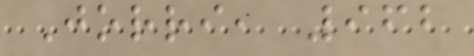Jorri, 962
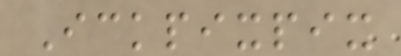Ickpixpix
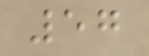57
